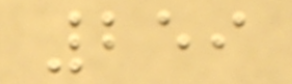259
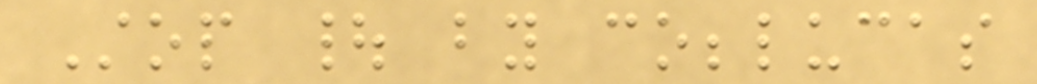Stop | by cobblucas
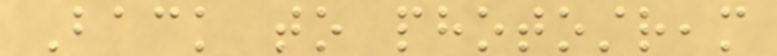Back to photostream
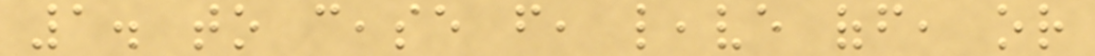1. to cease from, leave off, or
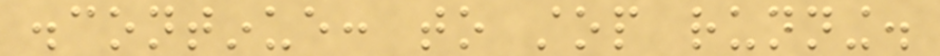discontinue: to stop running.
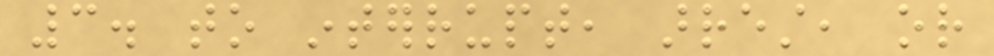3. to interrupt, arrest, or
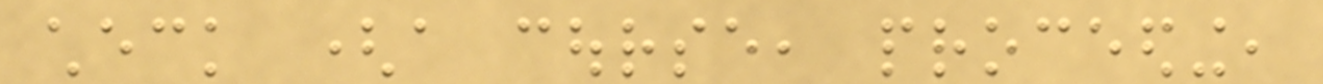check (a course, proceeding,
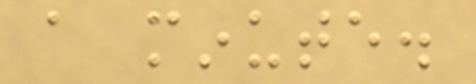a minute.
